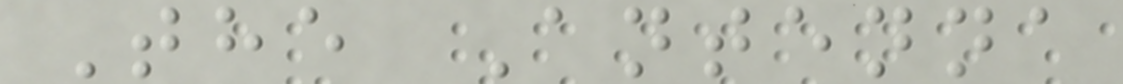The Antenna
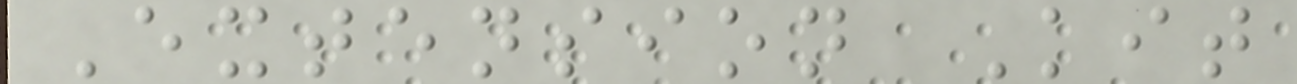Extension Kit
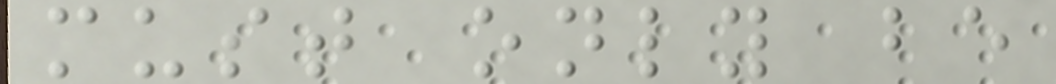must only be
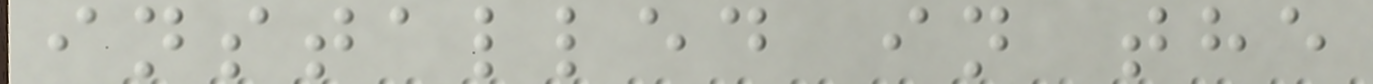installed in the
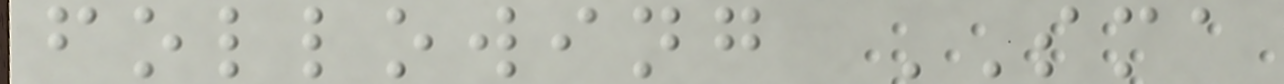following SMA
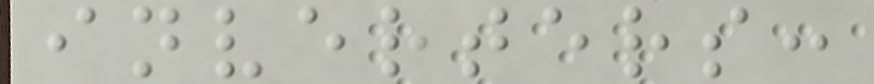inverters:
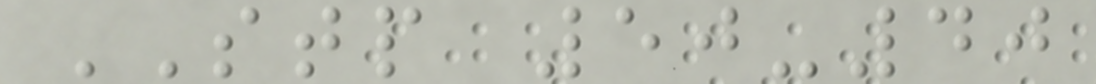STP 50-40
